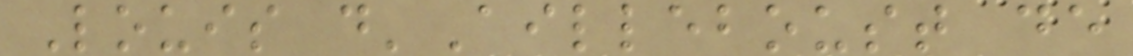Louis d'Ailleboust de
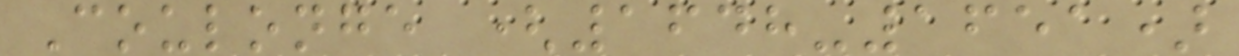Coulonge (1648-1651)
